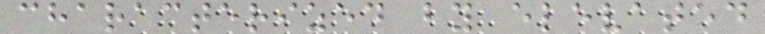characterized by elevated
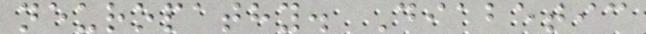neuropathy. Diabetic
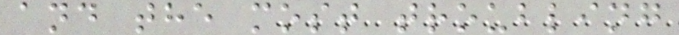and the most troubling
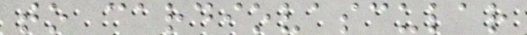to cardiovascular
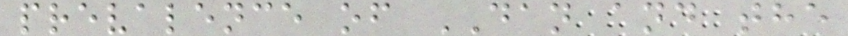prevalence of DAN and the
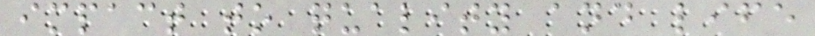impact to quality and life
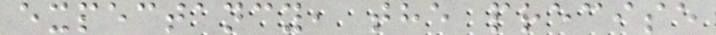expectancy, the precise
